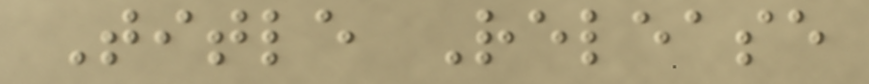Title Release
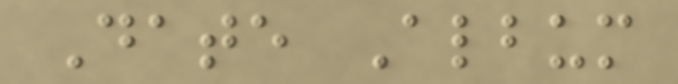Date Album
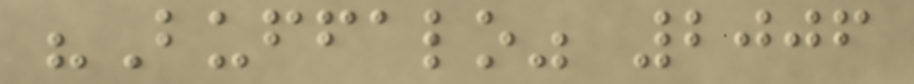"Buffalo" 2006
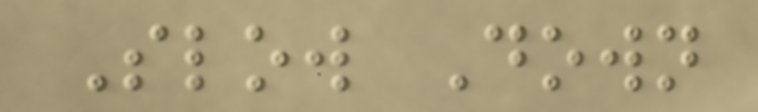Slow Down
